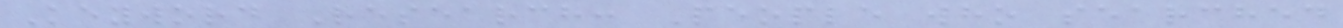Keyword Research: People who searched
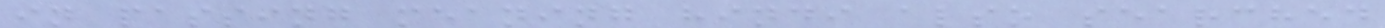in passing meaning hindi also searched
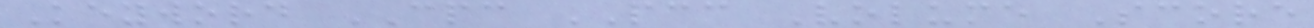Keyword CPC PCC Volume Score
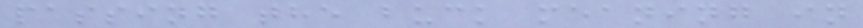passing the buck meaning in
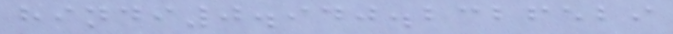hindi0.940.2326529
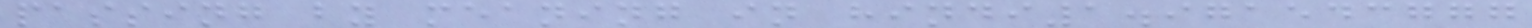passing by meaning in hindi1.971543777
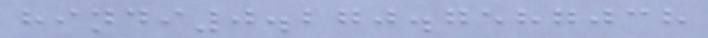hindi0.270.7587038
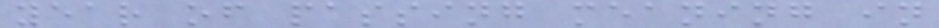year of passing meaning in
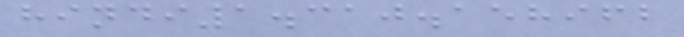hindi1.310.158962
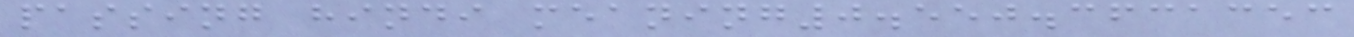passing hindi meaning0.550.3631353
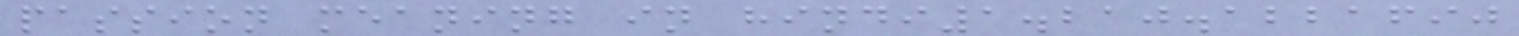passion meaning in hindi1.210.1221690
